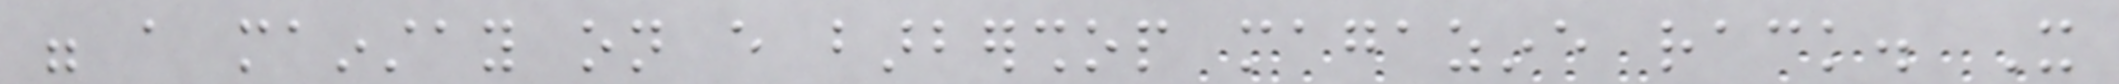were a mainstay on every barbershop magazine rack. It
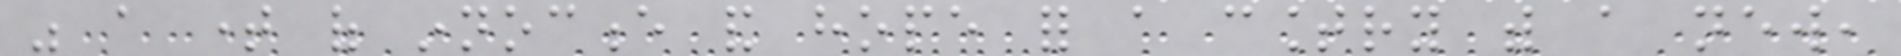was a time of innocence and hope for a country with a new,
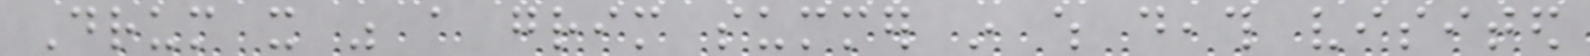Drum it was a grim summer in which death visited
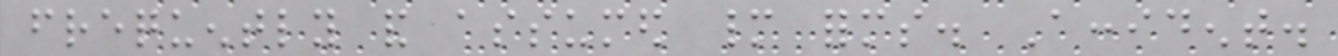frequently and assumed many forms. Accident.
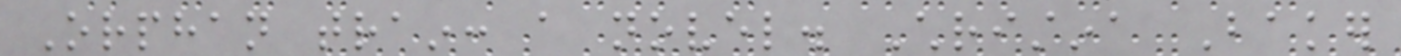Orphan train: a novel. Christina Baker
